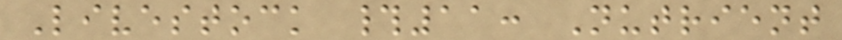Livestock #11: Nutrient
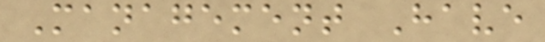Management Have
